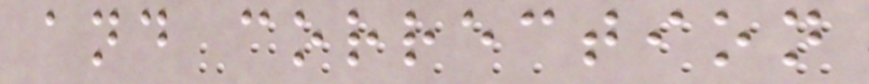and correction
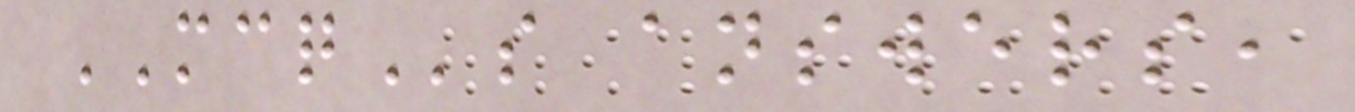MCQs answers,
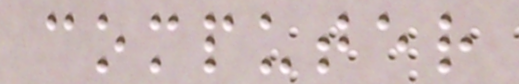computer
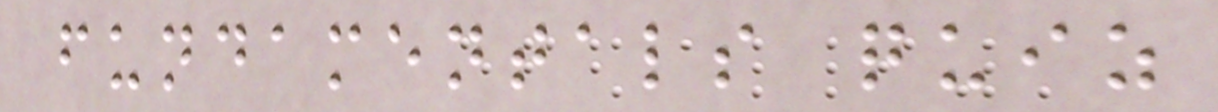fundamentals quiz
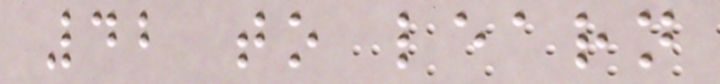42 to learn
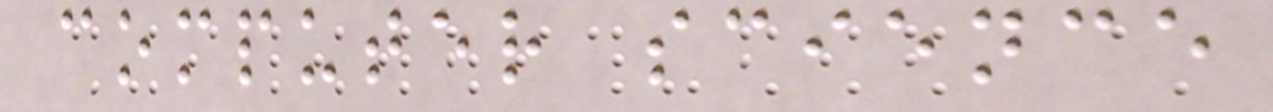computer science
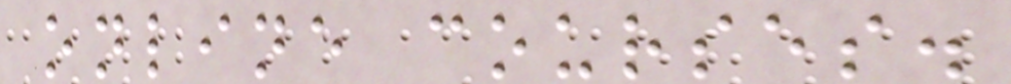online courses.
